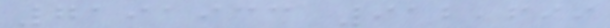7191933 912,699
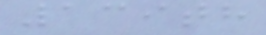139th
